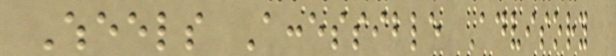Wheels Accessible Advisory
